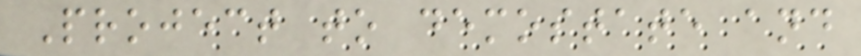Project to demostate and
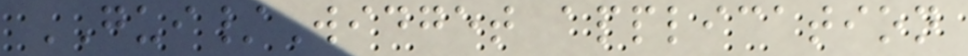GUI/Widget application
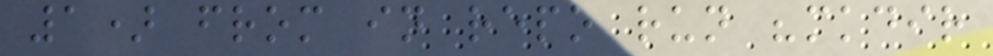1) from in repo run "mkdir
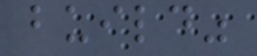build"
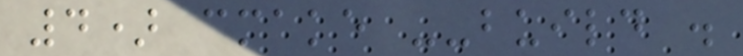4) cmake --build .
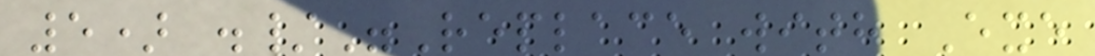5) ./"Replace with Exe
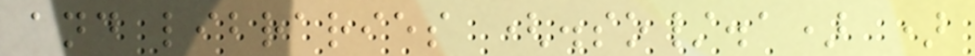and libraries (.so/.a) )
